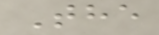The
